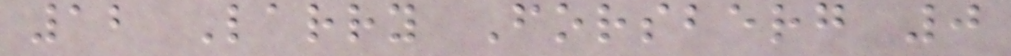12 Larry Forsberg 0
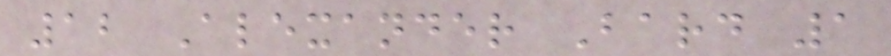12 Alexander Bard 1
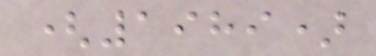(1989)
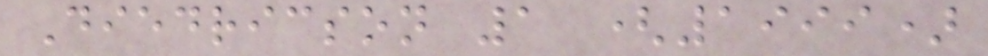Diedricson 1 (1999)
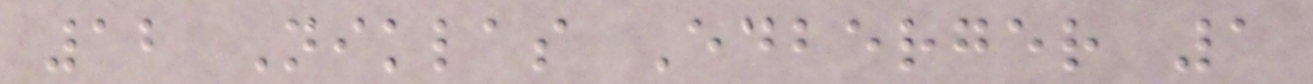12 Niklas Edberger 1
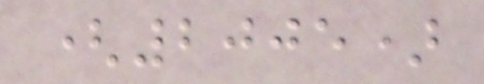(2005)
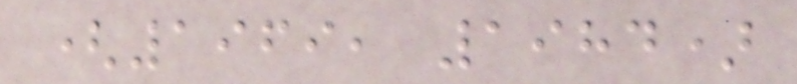(1969, 1984)
